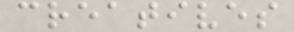creatives
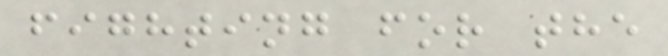fighting for the
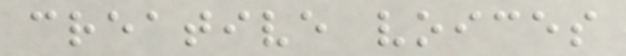creative voices
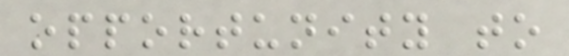opportunity to
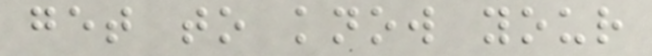get to know your
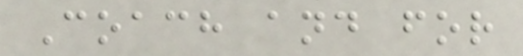Coach and for
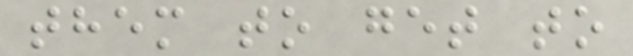them to get to
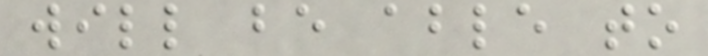will be able to
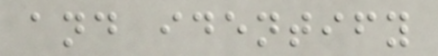and identify
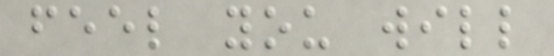feel you will
